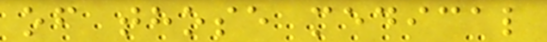of those medical
